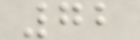72
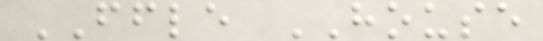FFLE HOUSE
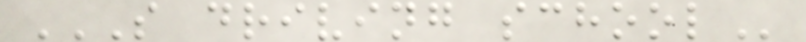S DRIVING SCHOOL
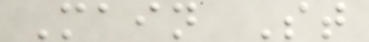Main St
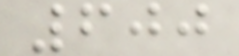600
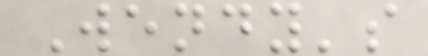Wendy's
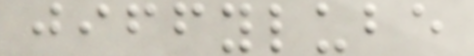jiffylube
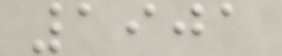1901
